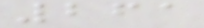261
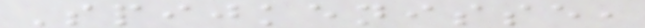Spijkenisse,
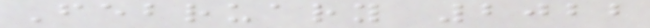February 2022
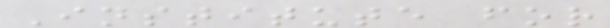Institute for
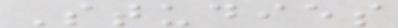Studies
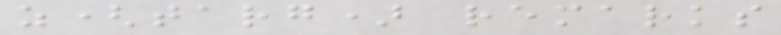z(targ) remarks
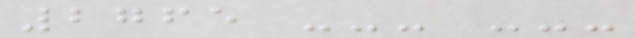2765 --- ---
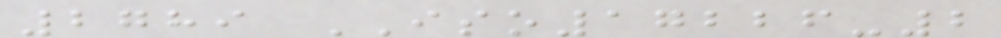2789 ISO17226-2
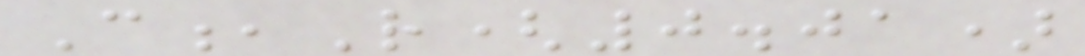C,R(0.01)
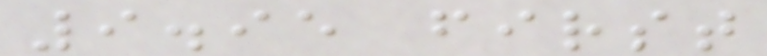9.95 first
